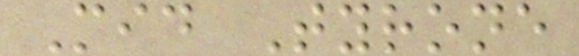Mid Tyrone
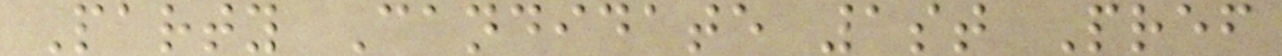Party Candidate 1st Pref
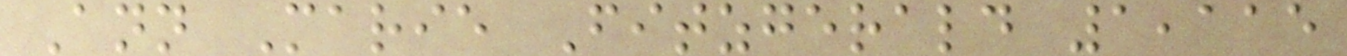Ann Marie Fitzgerald 1,115
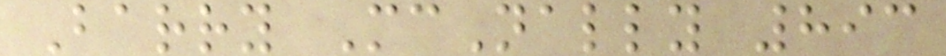Barry McNally 893
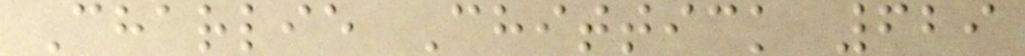Charlie Chittick 629
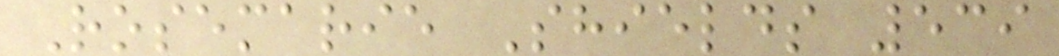Rosemarie Shields 539
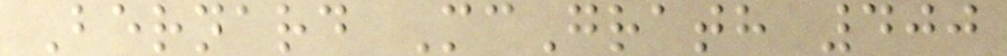Bernard McGrath 400
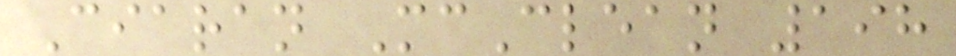Ciaran McClean 198
